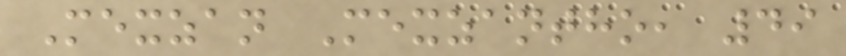Mexzan Mexzantho, 49
